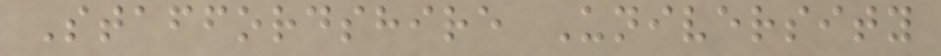Staffordshire University
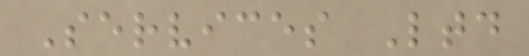Services Ltd
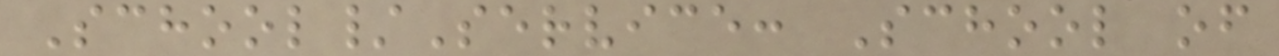School/Service: School of
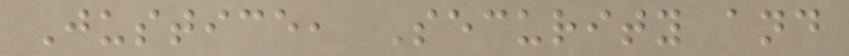Justice, Security and
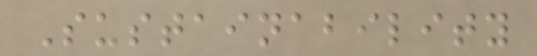Sustainability
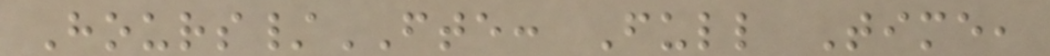Hours/FTE: Full Time,
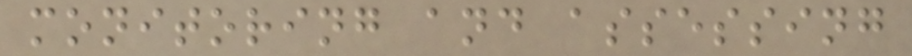monitoring and assessing
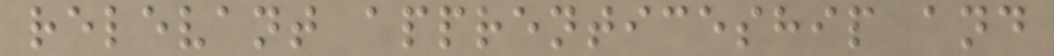relevant apprenticeship and
